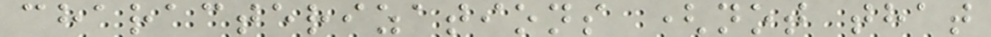characterizations (not that
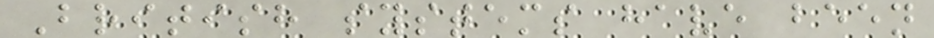British systems have been
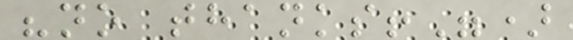"no thanks!")
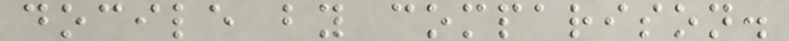docile by comparison.
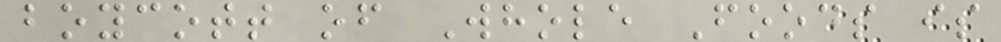boycott of Whole Foods is
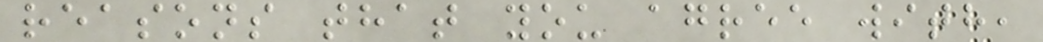reasons that you agree with,
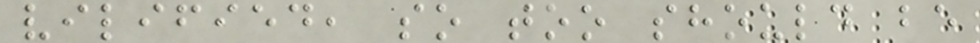vilified, so too should be
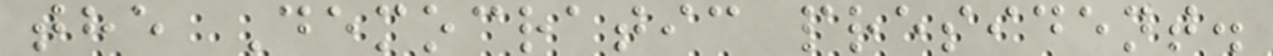the Democratic president.
